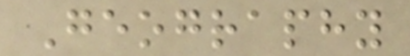Geography
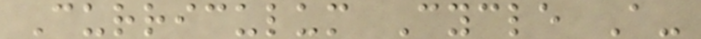Curriculum Cycle A-
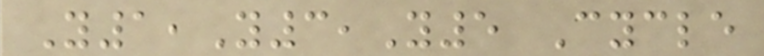Y1,Y3,Y5 Cycle
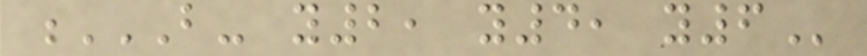B- Y2, Y4, Y6
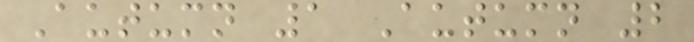Autumn 1 Autumn 2
